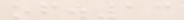of.13
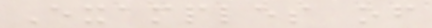Examples of
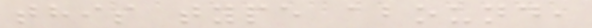this type abound,
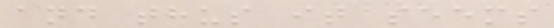and thus it seems
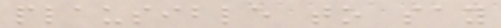plausible to say
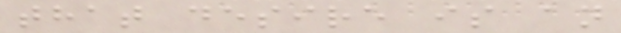that desire is an
